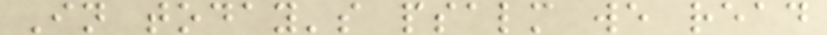In today's psalm we read
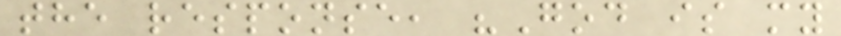the response, "God is my
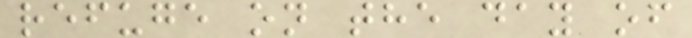refuge on the day of
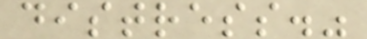distress."
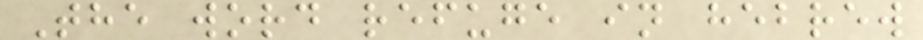The word refuge in hebrew
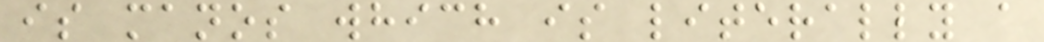is manos which is literally a
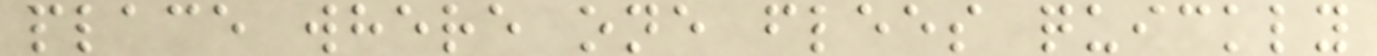place where one flees quickly
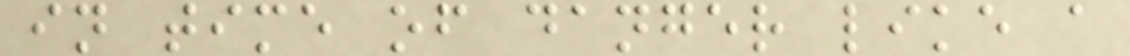in time of danger like a
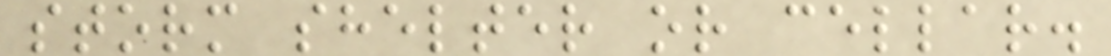storm shelter or cellar.
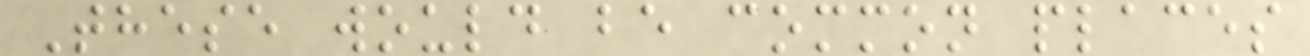These would be common places
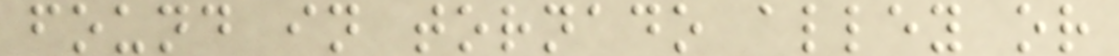found in tornado alley or
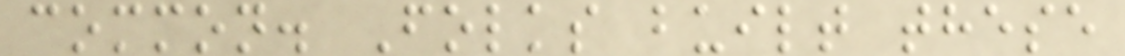common. Folks built these
